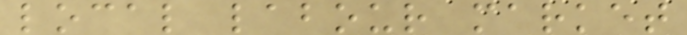local labour market
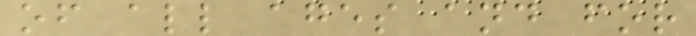of all ages and for
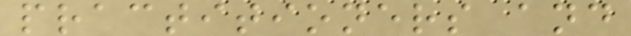practitioners and
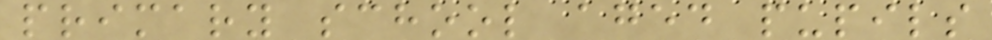primary school aged pupils
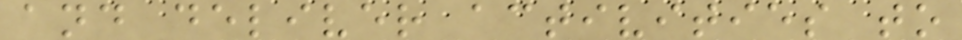and deliver activities to
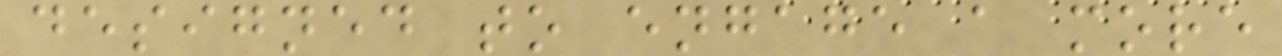designed to engage a more
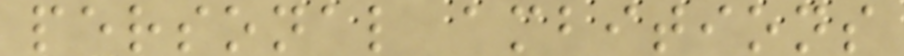personal ambitions
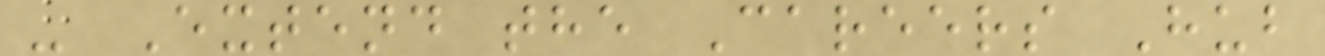- Extend the Careers Hub
